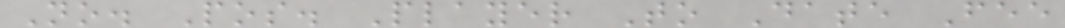No. Pos. Player To Date Fee
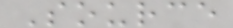Source
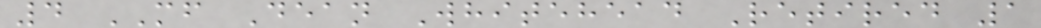4 MF Dean Whitehead Retired 1
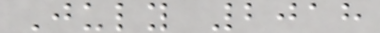July 2018
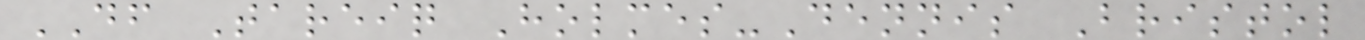DF Tareiq Holmes-Dennis Bristol
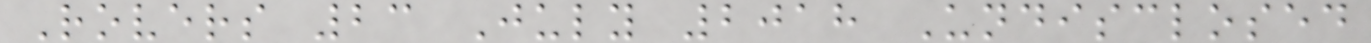Rovers 23 July 2018 Undisclosed
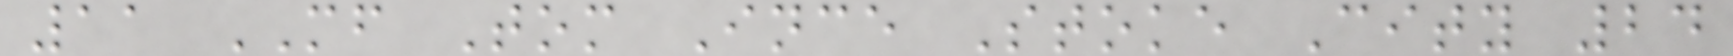11 MF Tom Ince Stoke City 24
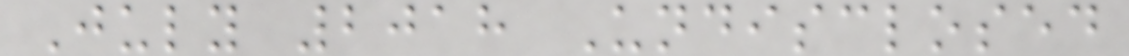July 2018 Undisclosed
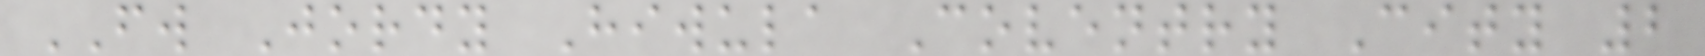FW Jordy Hiwula Coventry City 2
